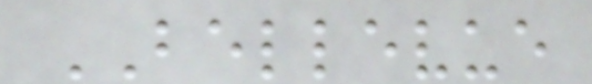BELLEVUE
